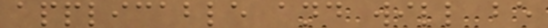applicable and will be
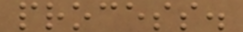process.
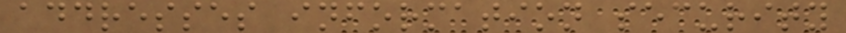addresses information security
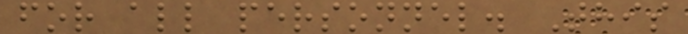for all personnel. This
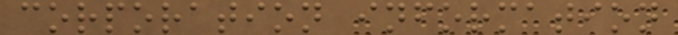corporation information
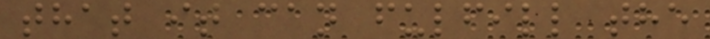that it can fulfill the
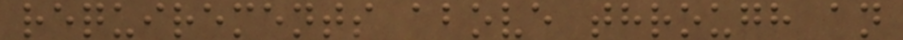requirements above through an
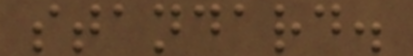standard.
